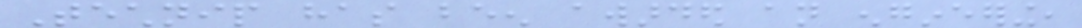Technip has been awarded an engineering,
